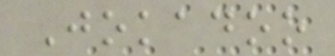Jokadoo
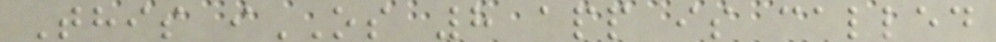This iOS 8 app is called
